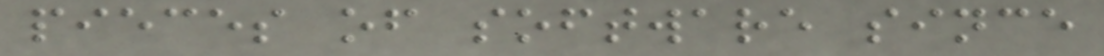pieces of software since
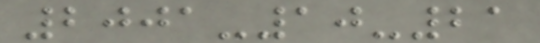2001-10-21
